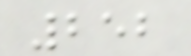252
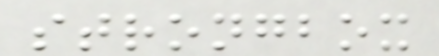strongbox
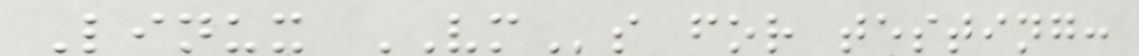Linux VMs for testing:
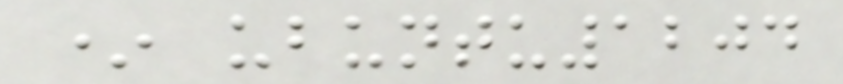* ubuntu1204
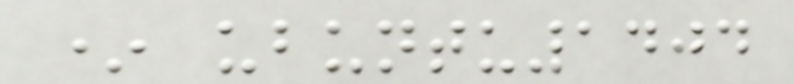* ubuntu1404
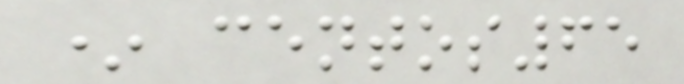* centos65
